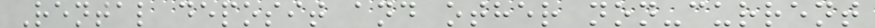Rental deposit and other non-current
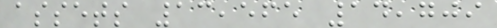assets 13,565 14,709
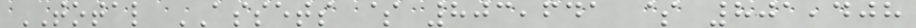TOTAL ASSETS $ 803,641 $ 801,408
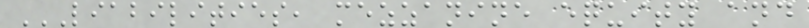LIABILITIES, MEZZANINE EQUITY AND
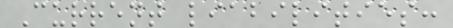Current liabilities:
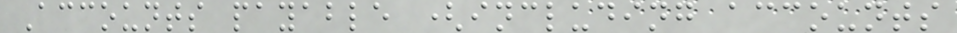Accounts payable (including accounts
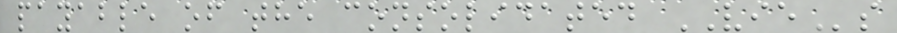payable of the consolidated VIEs
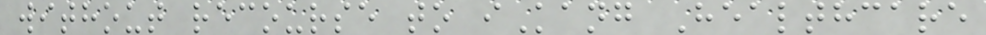without recourse to iKang Healthcare
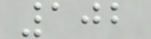102
